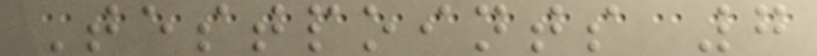Testpoints 7
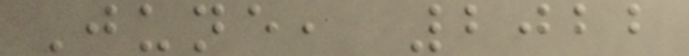June, 2022
